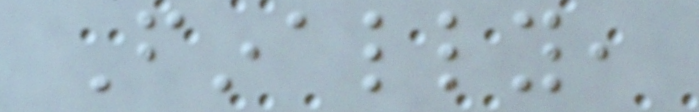Finally,
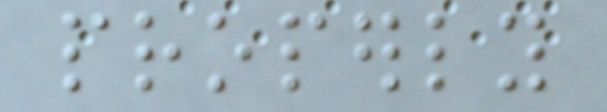properly
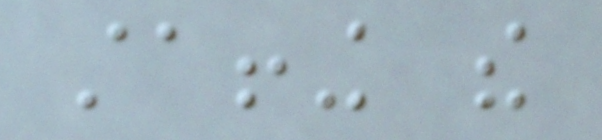staffing the
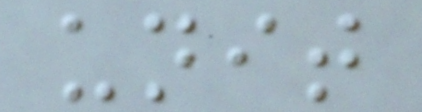unit
